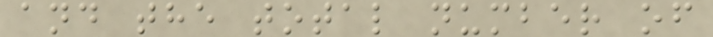and the total number of
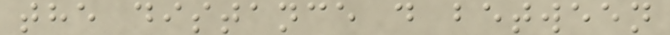the distance d between
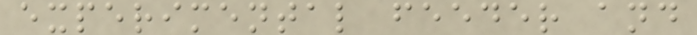experimental feeder and
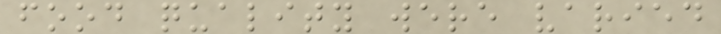food quality were varied
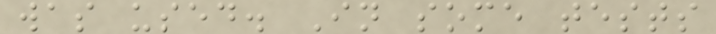was used. In some tests
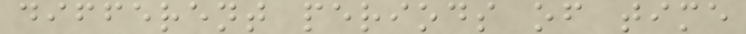different periods of time
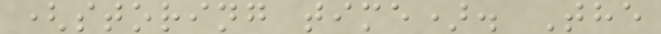(storing time). The
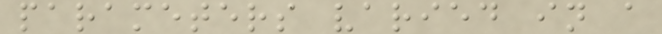parameters varied in a
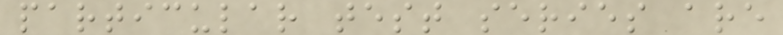particular test series are
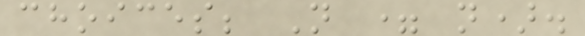choices; N = n).
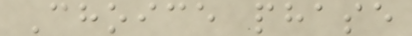Choice phase
